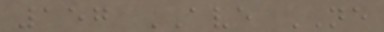157 AVE NE
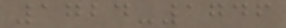1724-1746
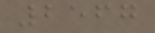2567
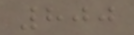800
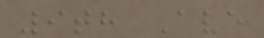9th Ave
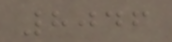8046
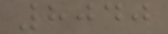8040
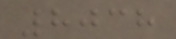8038
